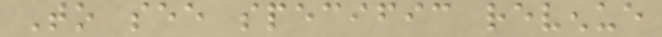To see specific revenue
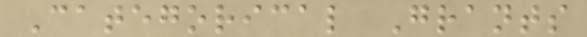Categorical Grants
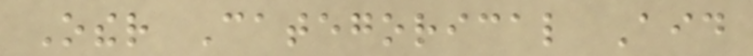Other Categorical Aid
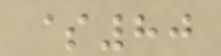$80
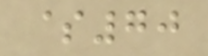$70
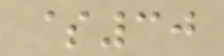$30
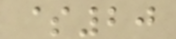$20
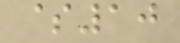$10
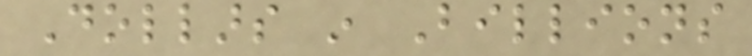Dollars in Billions
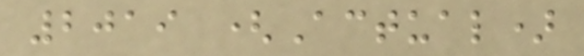2019 (Actual)
